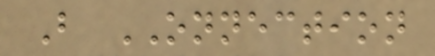B ONNECTION
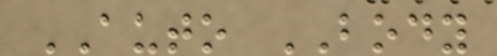AUTO BODY
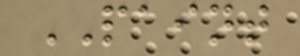PAINT
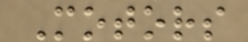Motors
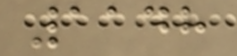1148
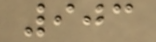903
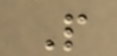P
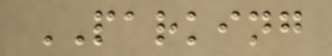PARKING
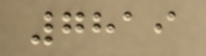7819
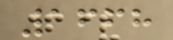1668
